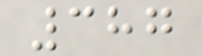387
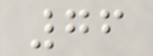76
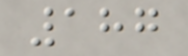187
